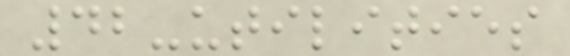42-utilities
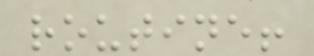routine!
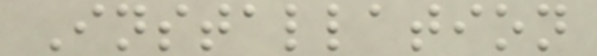Installation
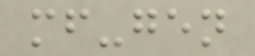mf-gen
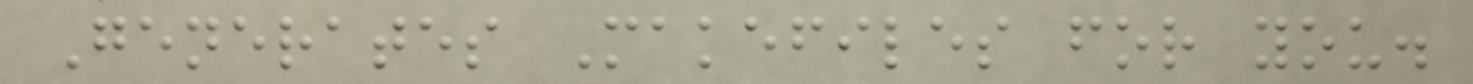Generates Makefiles for you.
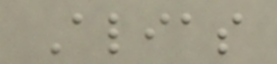Alias
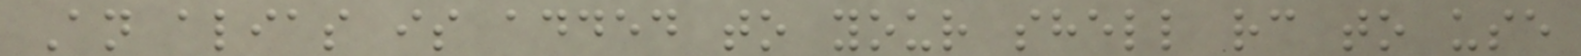An alias is added to your shell rc to use
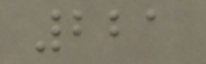221
